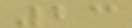23
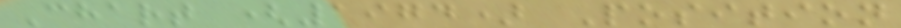Chart (1974) Position
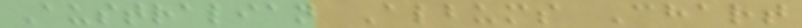Australian Albums Chart
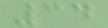34
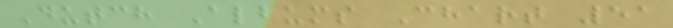Dutch Albums Chart 51
